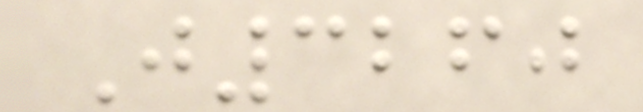J3260
